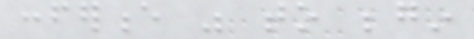conference was to begin
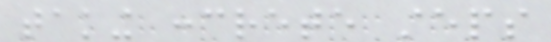taking concrete steps
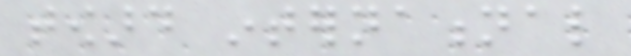toward international
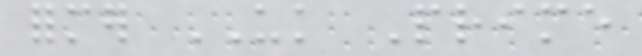former UK Prime
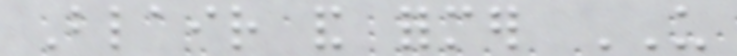Blair and former US
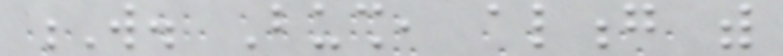W. Bush, along with
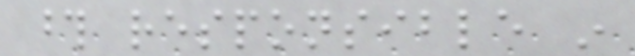those responsible in
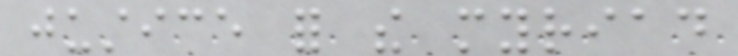justice for the myriad
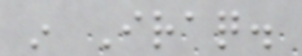in Iraq.
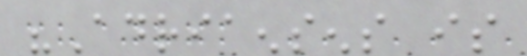"Adriaensens is
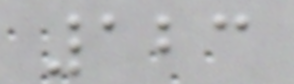123
